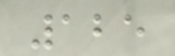125
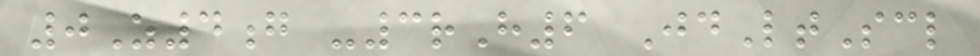0Z4g -3rH6 JdLtScl
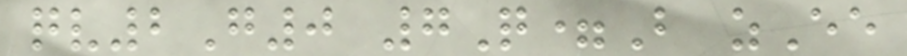qv2G0 7Q=B zEe
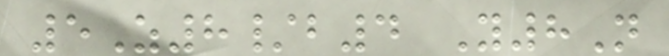5Z8/b4 Y8N
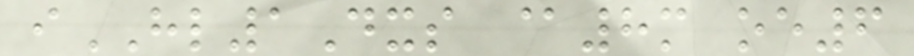iHL1Dxs @8m oe6
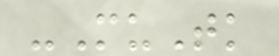-MuTk
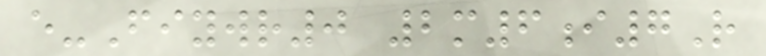e-Fiywr0 2m6i7R
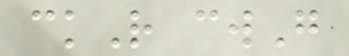ckR cwG
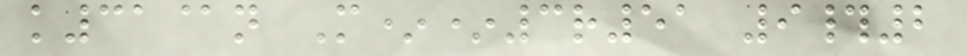k31@n M**3r51 9#2
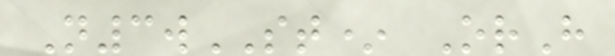N3wST* OrH
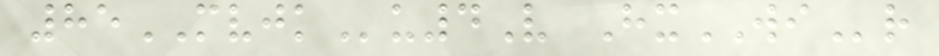85MVJKu4V HxWIr
